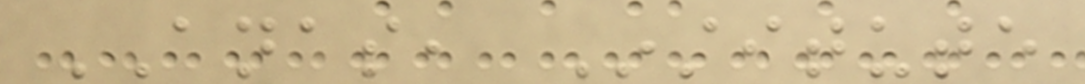ANAS, Institute
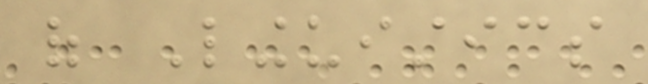of Linguistics
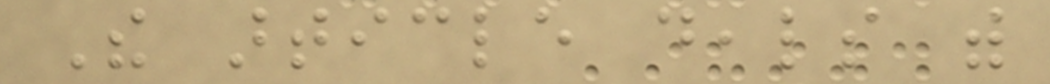The article deals with
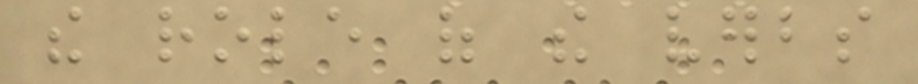the role of the verbs
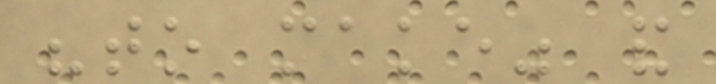"to make" and
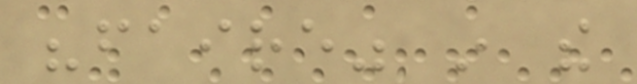"faire" in the
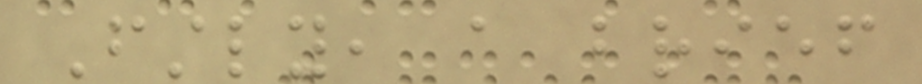Firstly, a brief
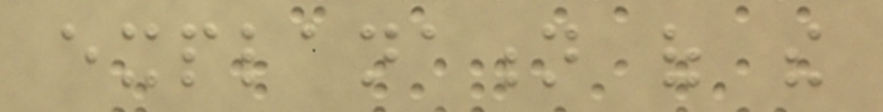explanation of the
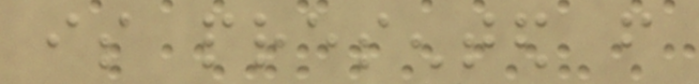is presented from
